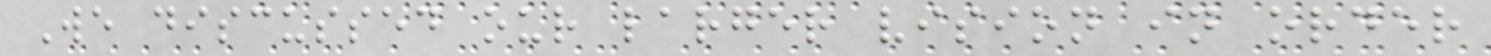We discussed our larger vision in order
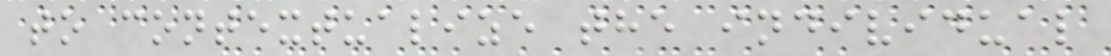to contextualize the individual
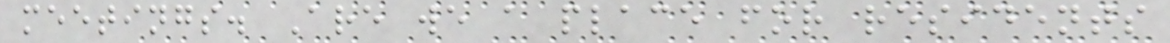meetings. Are we a place for residents
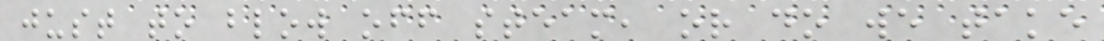just to blow off steam, or do we take
